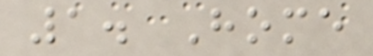1. Home
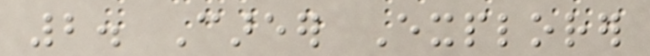2. Career Explorer
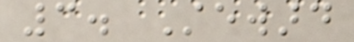3. Steward
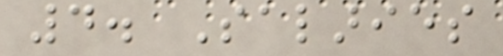4. Salaries
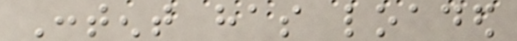Content has loaded
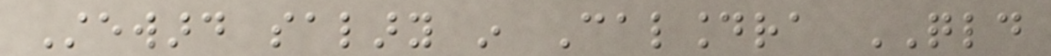Steward salary in Caloundra QLD
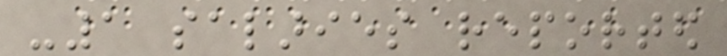-1 salaries reported
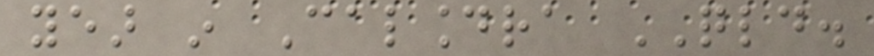year in Caloundra QLD.
